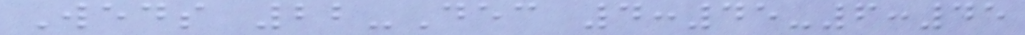Weds 22-Dec 4:45-6:45
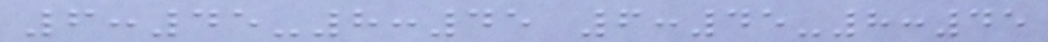6:45-8:45 6:45-8:45
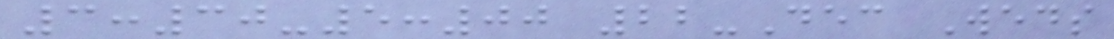3:30-5:00 22-Dec Weds
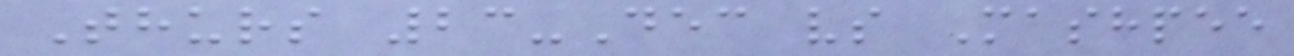Thurs 23-Dec vs Mashpee
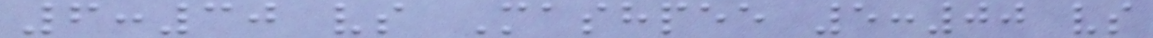6:30 vs Mashpee 5:00 vs
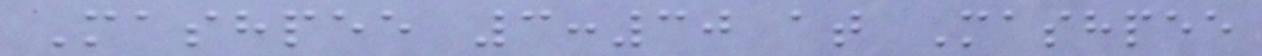Mashpee 3:30 at Mashpee
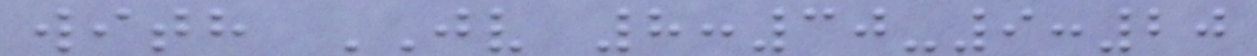with JV 8:30-9:20
